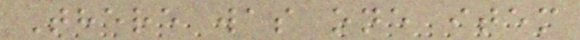There was one item
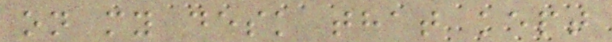on my desk that kept
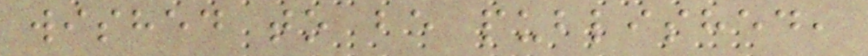wished to be published,
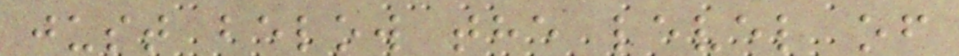just below the level of
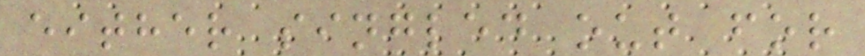either singled out for
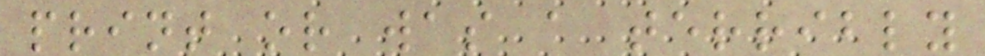print or was a terribly
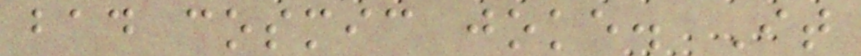bad cosmic joke. It
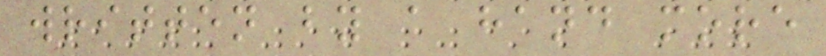written by a hand more
